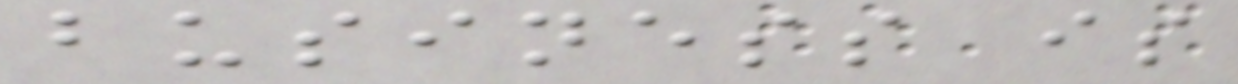business is
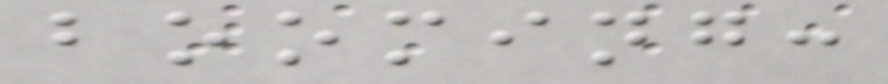booming:
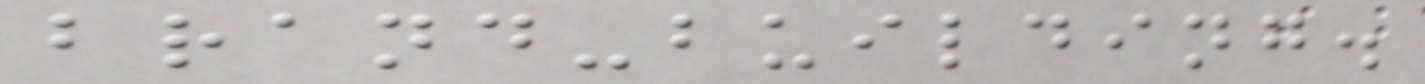brand-building.
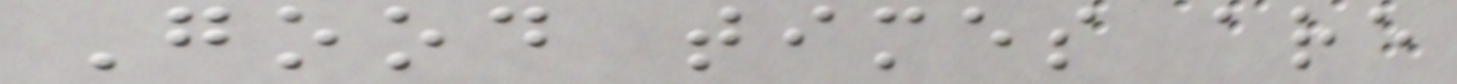Good times are
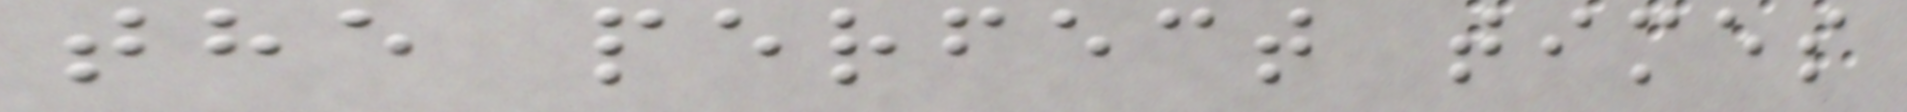the perfect times
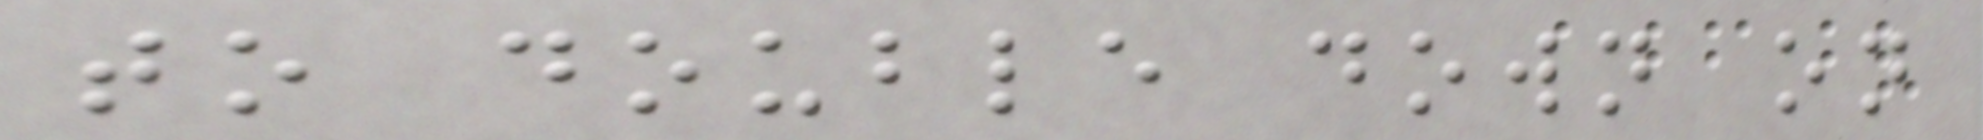to double down on
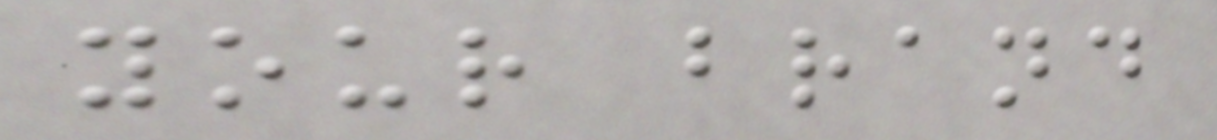your brand
